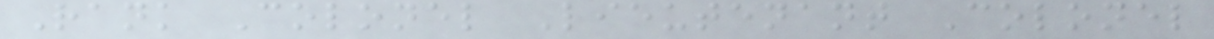Rank Colonel Lieutenant Colonel
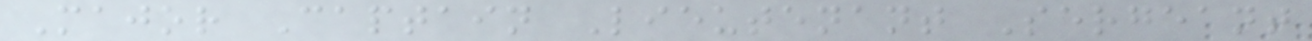Major Captain Lieutenant Sergeant
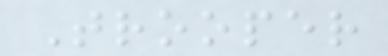Trooper
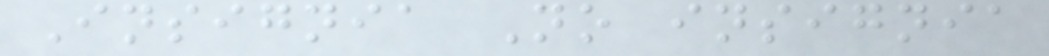Insignia No insignia
